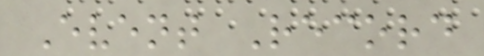Event Record
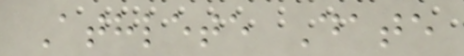Athlete Date
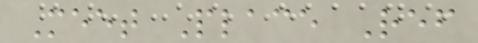Meet Place Ref
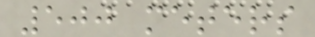500 meters
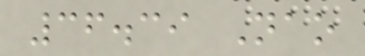36.39 Nao
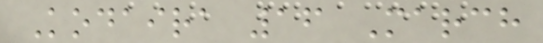Kodaira 16 March
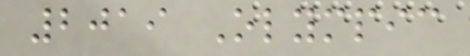2019 Olympic
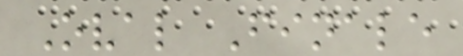Oval Finale
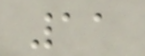11
